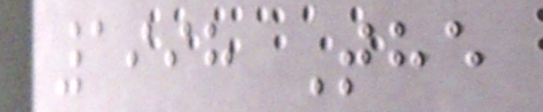1998 The
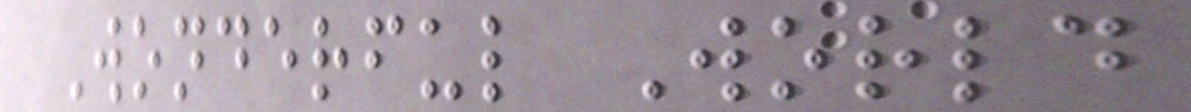Wonderful World
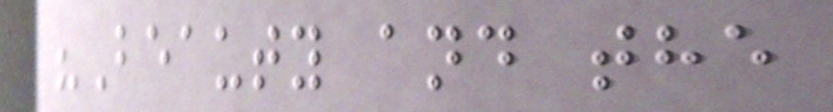"Beauty and the
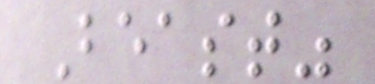Beast"
